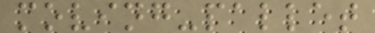moving-pallet
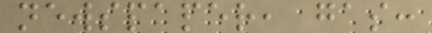newspaper, gas:
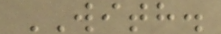WITH.
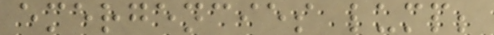emergencies lump;
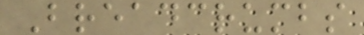Breadcrumbs
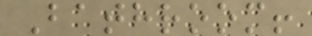Bathroom!
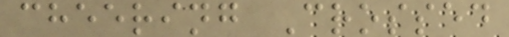cheering Crossed
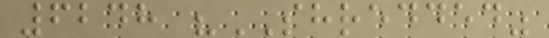6248 "SHREDDED"
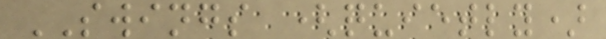SWINGS (quietly)
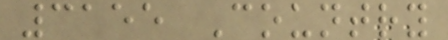3155 Country
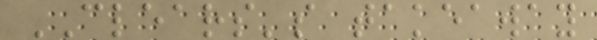CLEARS's takeaway
